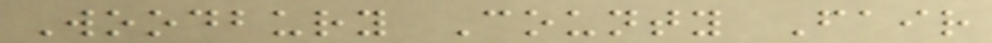Woodbury County Fair
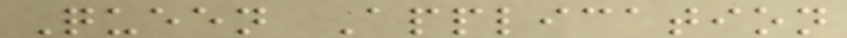Queen Application
